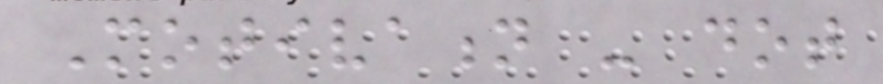Motivation - dot
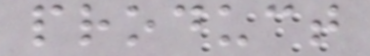product
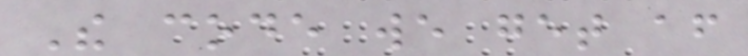The code we get after
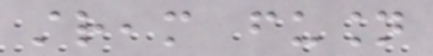stream fusion
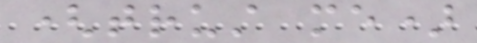(trust me)
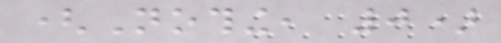(Nothing, 0)
